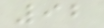92
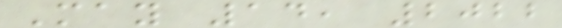May 14, 2022
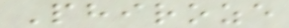Phiroze
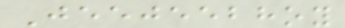Jeejeebhoy
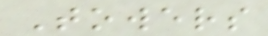Towers
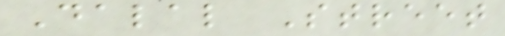Dalal Street
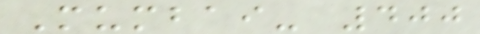Mumbai- 400
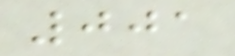001
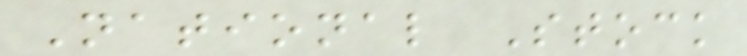National Stock
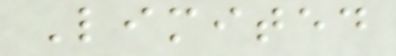Limited
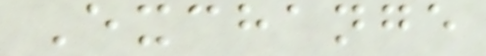Exchange
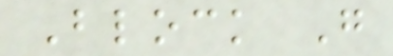Block G
